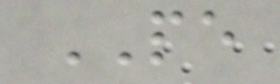PE
